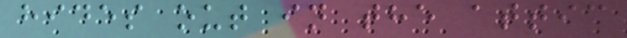hides out in the attic
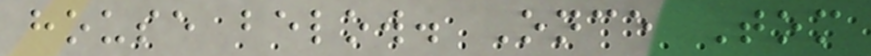house below. Once Tom
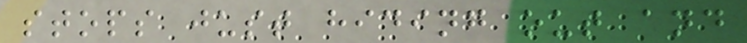stops just hiding out and
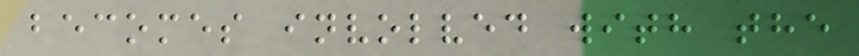becomes involved with the
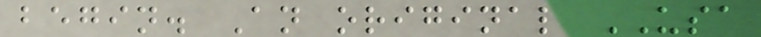begin. An original USA
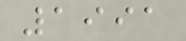1991
